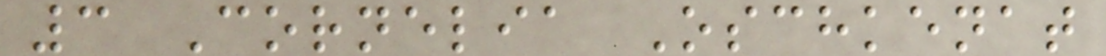3 Cornelia Oschkenat
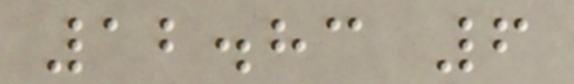12.83 6
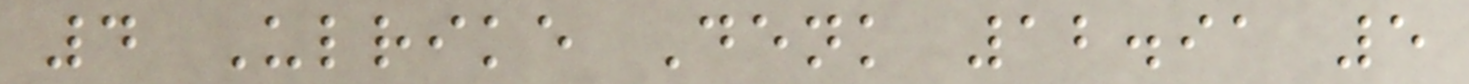4 Ulrike Denk 12.91 5
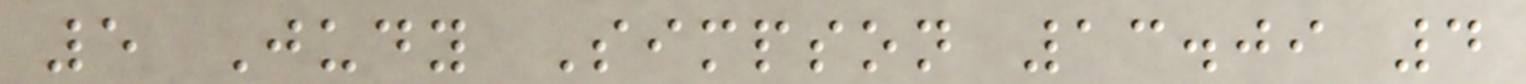5 Judy Simpson 13.09 4
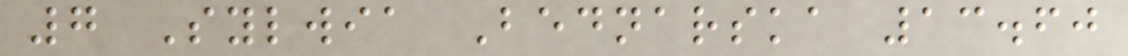7 Sylwia Bednarska 13.60
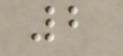2
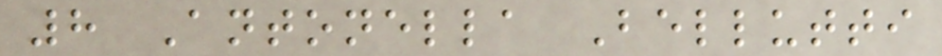8 Antonella Bellutti
